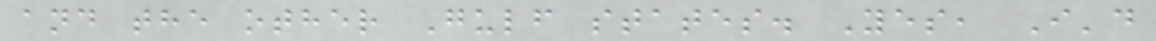and the other Gulf states. Yes, I'd
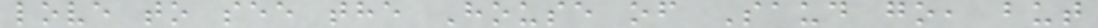love to see the House of Saud go, but
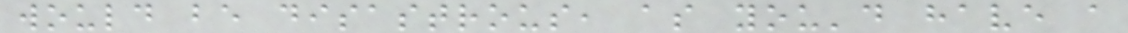would be disastrous, as you'd have a
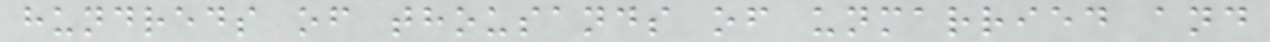hundreds of thousands of unmarried and
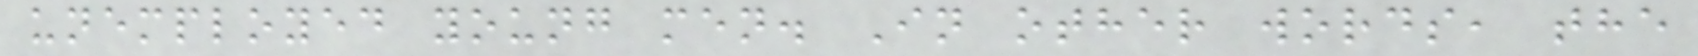unemployed young men. In other words, the
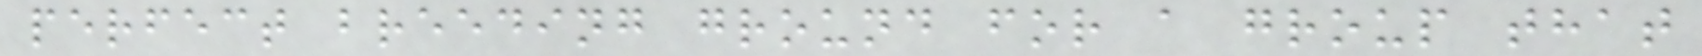perfect breeding ground for a group that
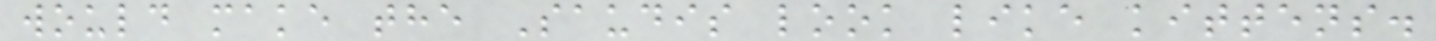would make the Saudis look like kittens.
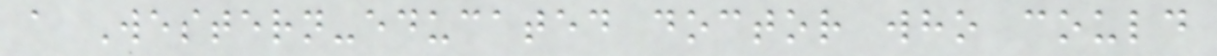a Western-educated doctor who could
